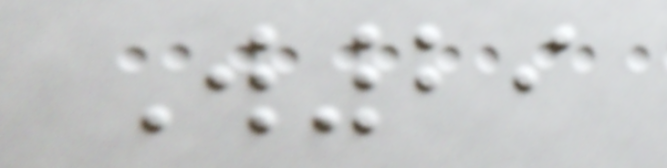W29
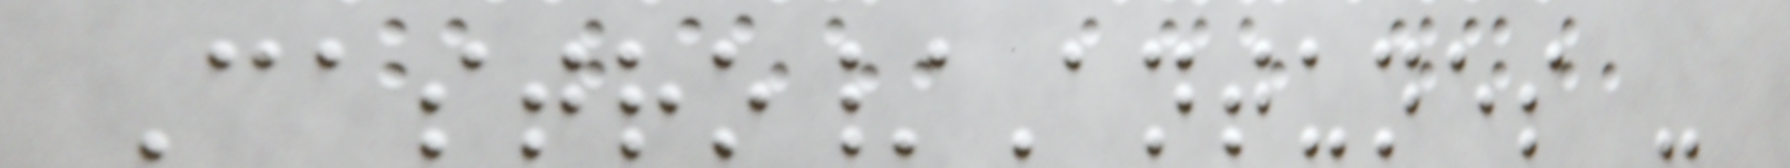Castro/Antunes -
